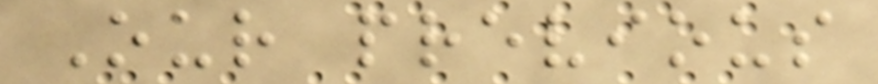Our previous
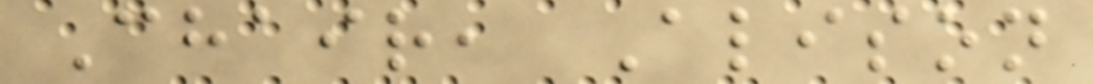Chair, Alison
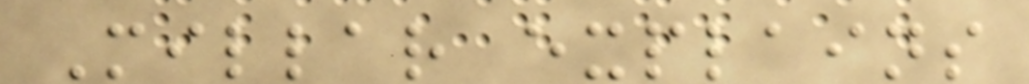Millar explains
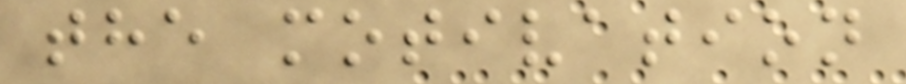the motivation
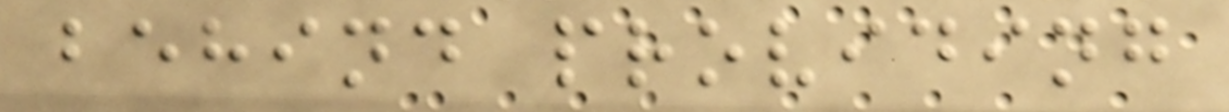behind providing
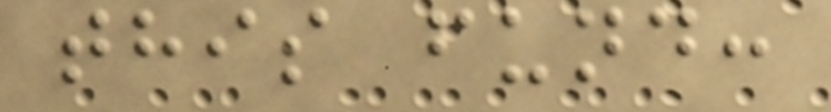this fund:
